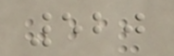520
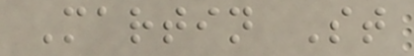Martin St
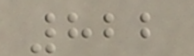822
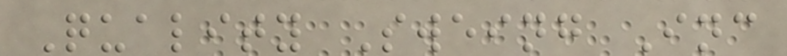Quality Sweing Inc
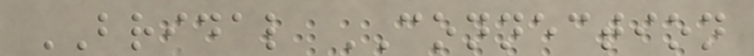BRIDAL CONNECTION
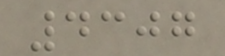4307
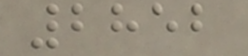2852
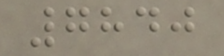7840
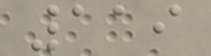119
